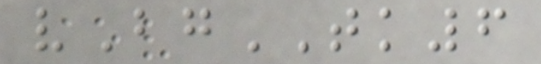vBgTK6
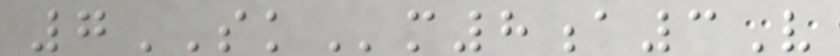7SKm8a3V
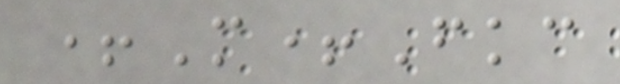+M+Fkc
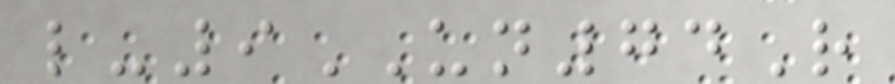l-9UN74R
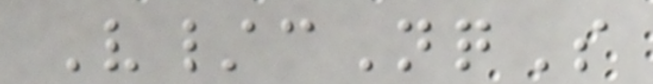V/cNqS
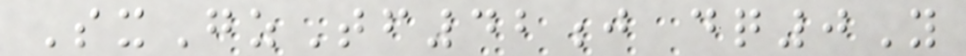SxGzTf42j dq0Y
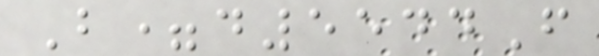B=d5544F
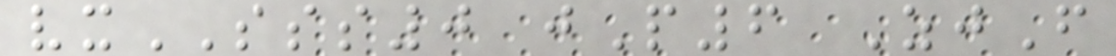vxSSS0 jP6 ZjF
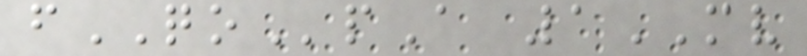fQOpA 1MV
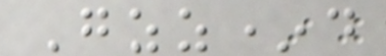Gzz*d
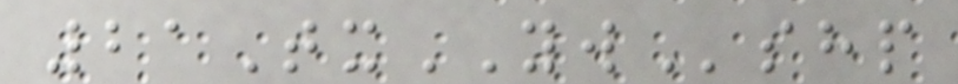21TxYWshp
